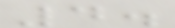4.
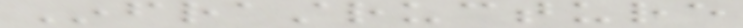Infrastructure
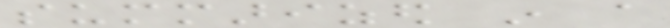summarized in a
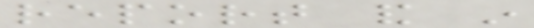report and in
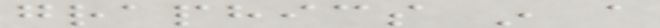graphics in a
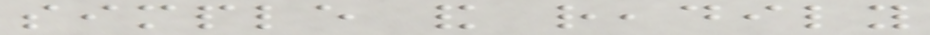simple and readily
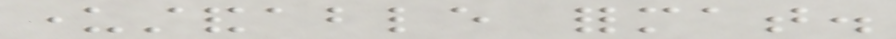understandable format.
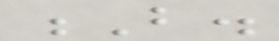B.
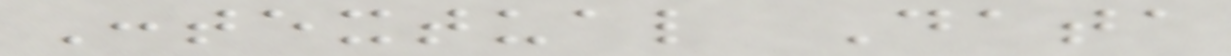Contextual Data
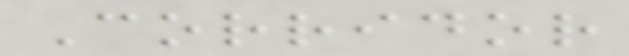Corridor
